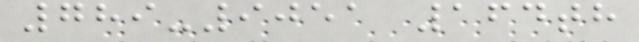789-9051 164th
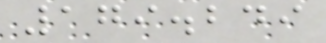179.249
